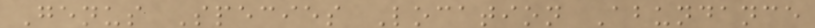Genus Species Location Abundance
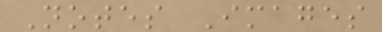Notes Images
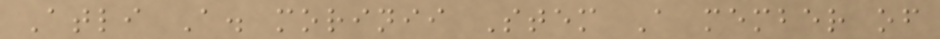Atli A. morinii Stem A member of
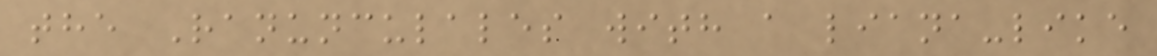the Ranunculales with a liana-like
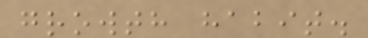growth habit.
